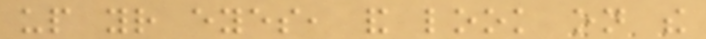up your eyes, and look on the
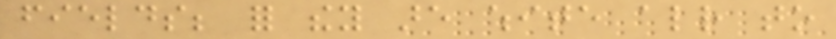fields; for they are white already to
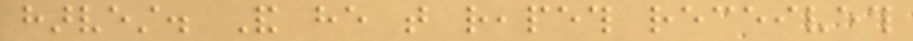harvest. And he that reapeth receiveth
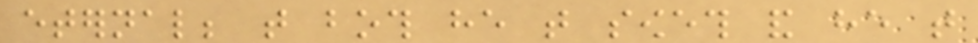eternal; that both he that soweth and he that
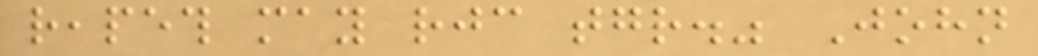reapeth may rejoice together." John
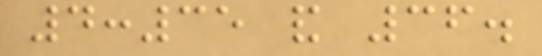4:35 and 36.
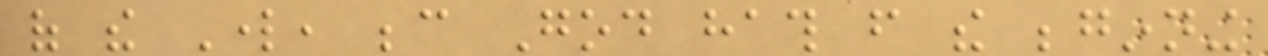of the Lord, because God hath from the beginning
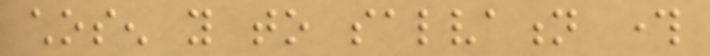chosen you to salvation through
